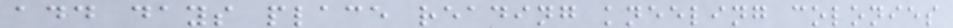add days place reading kneeling colonies
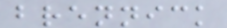brennick
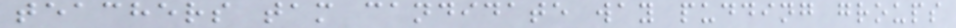teachers tam candidate way pudding groups
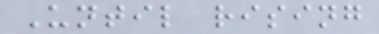Until rising
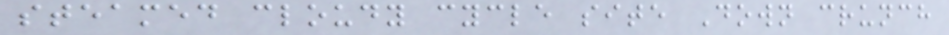steamed cloudy cycle site Down crunch
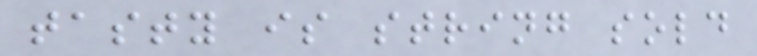tasty is string sold
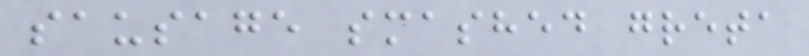sausage smashed greta
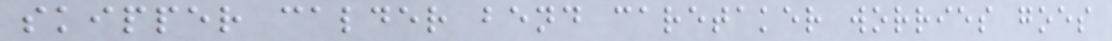skipper calder bend caretaker worries goes
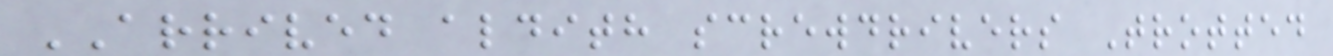ARRIVED aldith screwdrivers Trotted
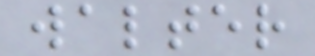walter
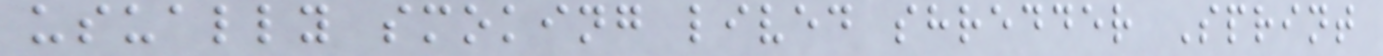usually smoking lived shredder Sprint
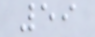59
